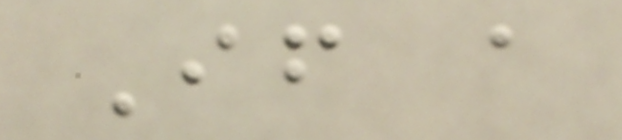If a
